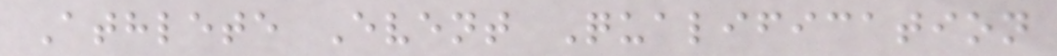Athlete Event Qualification
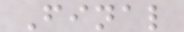Final
